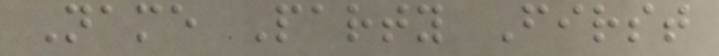Name Party First
